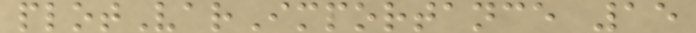plotVarImportance 15
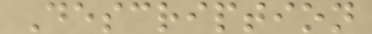Description
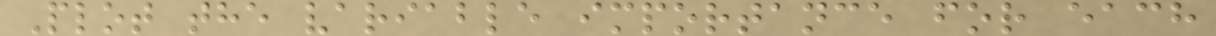Plot the variable importance for each
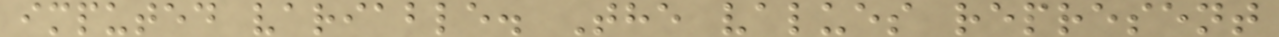imputed variable. The values represent
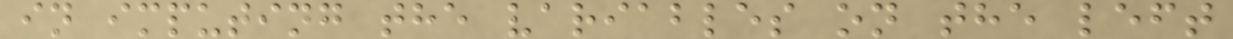in imputing the variables on the left
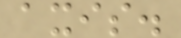axis.
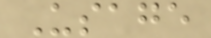Usage
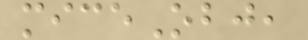miceObj,
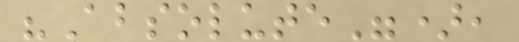"Absolute"),
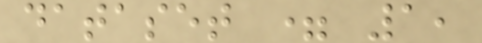dataset = 1,
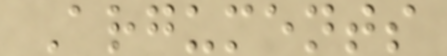Arguments
